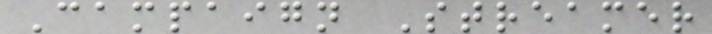Campaign Streamer
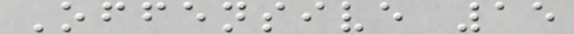Offensive 15
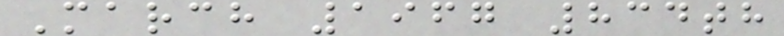March 1967 834th
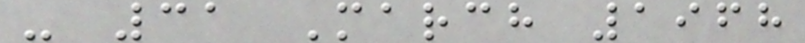- 31 March 1968
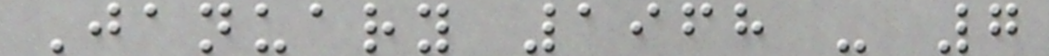January 1968 - 7
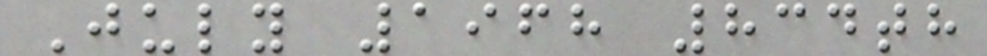July 1968 834th
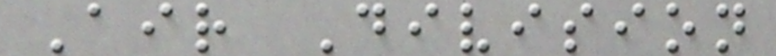Air Division
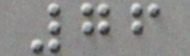76
